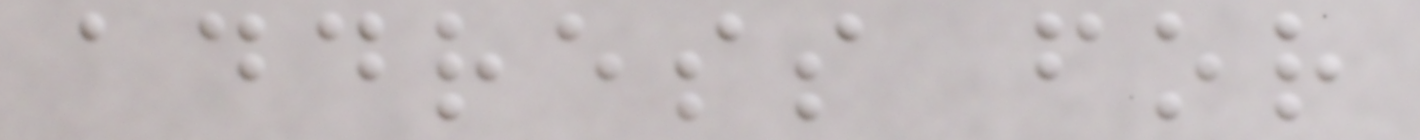address for
